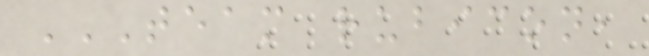TEAM RUBICON,
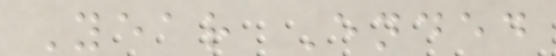Year Ended
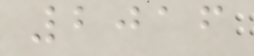2016
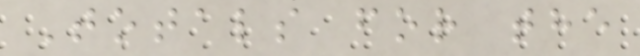Totals for the
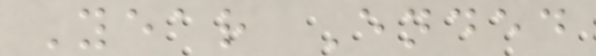Year Ended
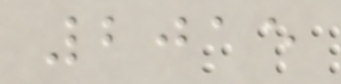2015
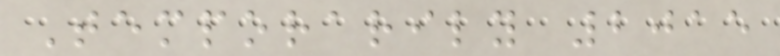Temporarily 2015
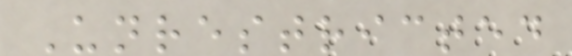Unrestricted
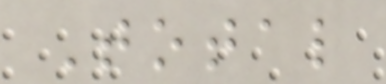Total
